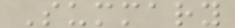Summary
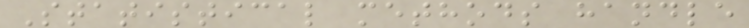Statistical methods handle
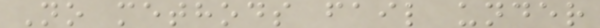No methods fail under
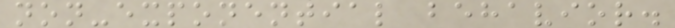non-exponential behavior.
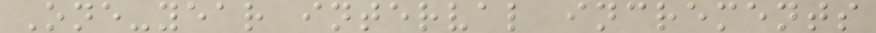One-year interval increments
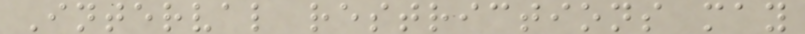Interval restrictions may
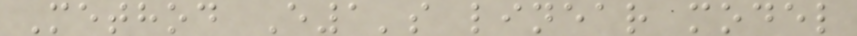Method E1's linear model
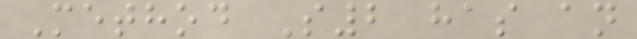Method S2 has an
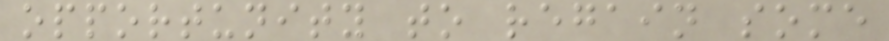opportunity to regain some
